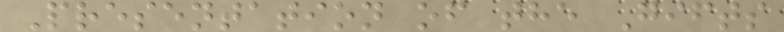Presentation of the Gifts
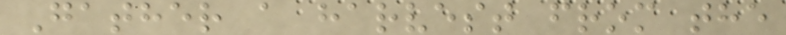Gather a harvest from the
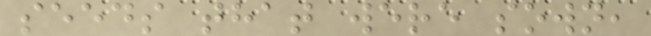seeds that were sown,
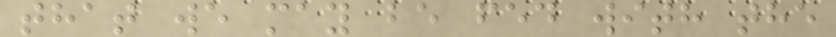that we may be fed with the
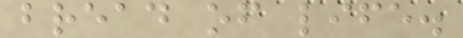bread of life.
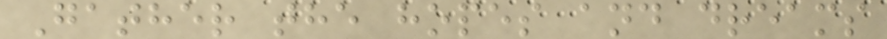Gather the hopes and dreams
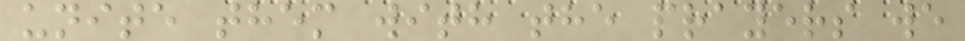unite them with the prayers we
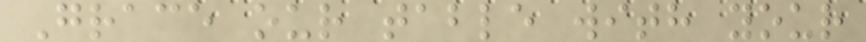Grace our table with your
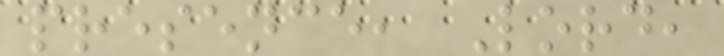presence, Lord,
